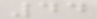44
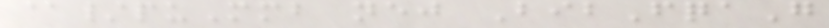@/puMmb nej BibFqaG
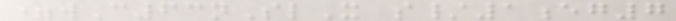=wC63nSlX s/1eg7
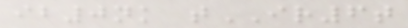ib0nk tIR6t
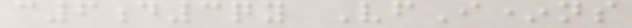c6d3qy VfI*ns
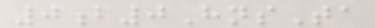0b0HnsTa
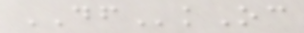DFkOc
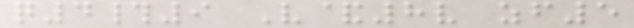q4#9 V&8v zf5
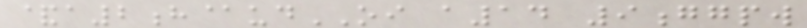&a2h@udOI a14 9ggpw
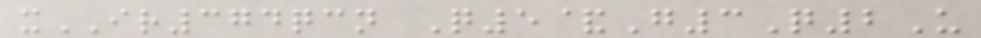xIR374qcn Q5&G3Q2U
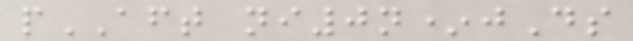pAFT ni0n*jDs
